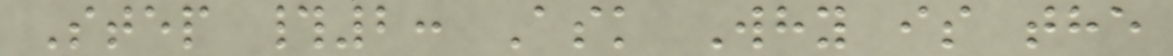Step #2: Ask Why is the
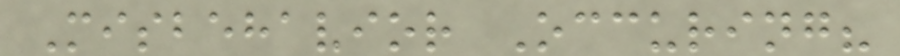Misbehavior Occuring?
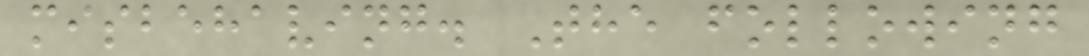misbehaving. The following
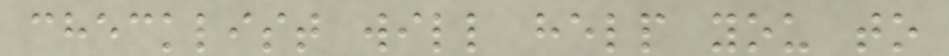checklist will help you to
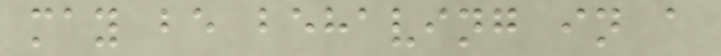may be behaving in a
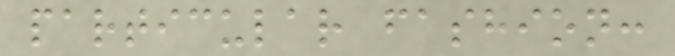particular fashion:
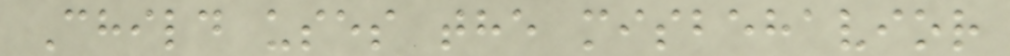Child uses the misbehavior
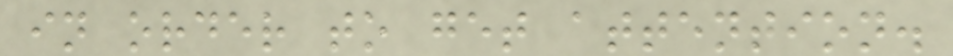in order to get attention.
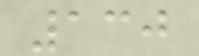130
